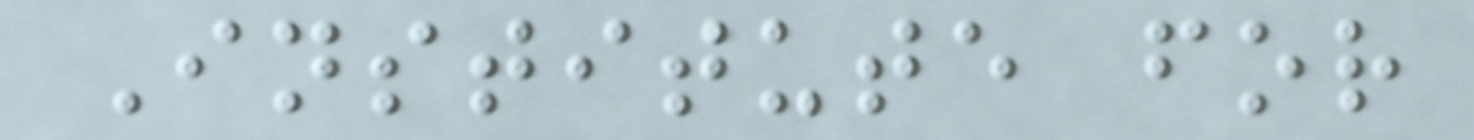Institute for
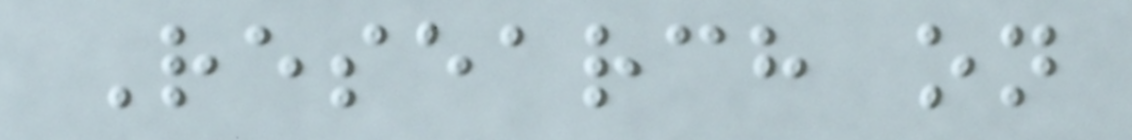Research on
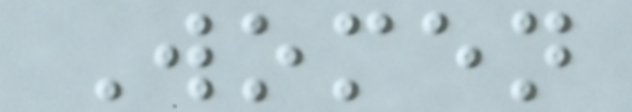Women
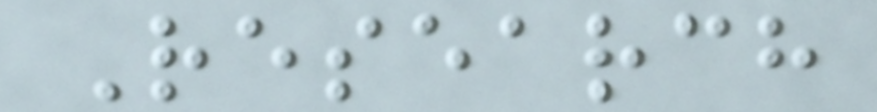Research
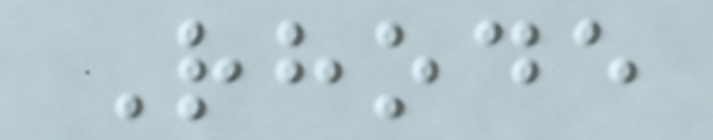Rhode
